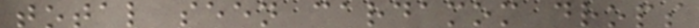total seen cardamom drops
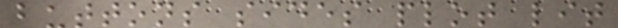buttons sides plot lit
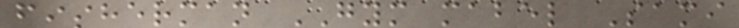fisherman GYM mabel Sami
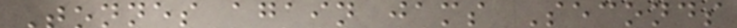Tonnes again jams Seconds
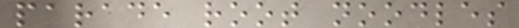parade root noodles
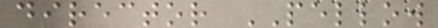director PELLOW
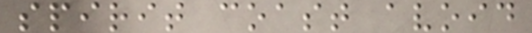spirit coast avoid
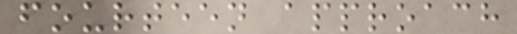fourteen approach
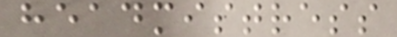headmistress
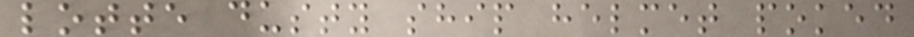lotte dusty ship helmet poked
